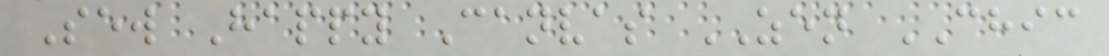Sew Happy Canvas ZEN CHIC
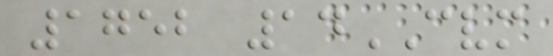1752 14CVM
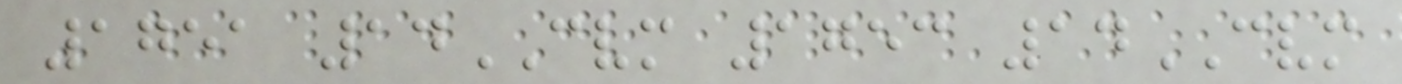1751 14CVM 1753 14CVM
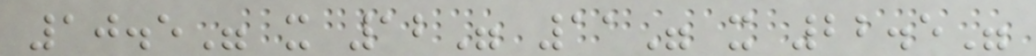10.5" x 12" 11" x 22.5"
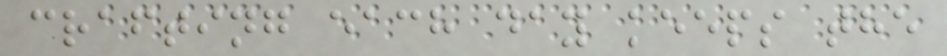crafting each day keeps the
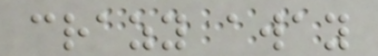crazy away
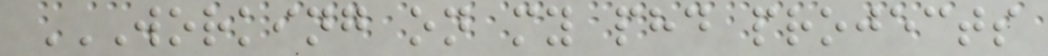WORKING ON MY PHD PROJECTS
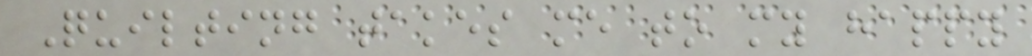Quilting takes me to my happy
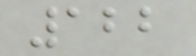122
